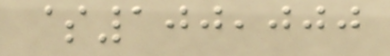$100,000
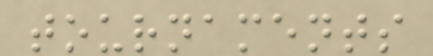tournaments
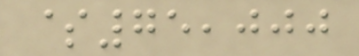$75,000
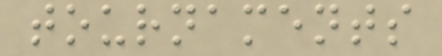tournaments
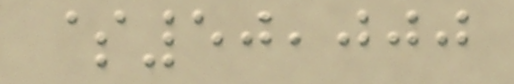$50,000
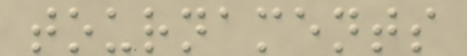tournaments
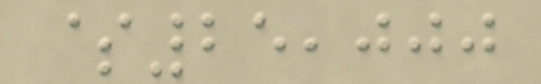$25,000
